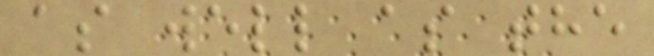as well as the
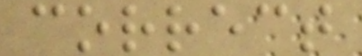correct
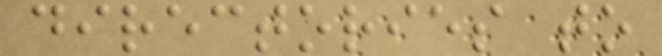directories to
